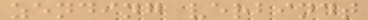zending verbindt
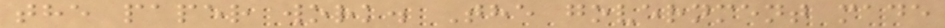the paper work. The government made
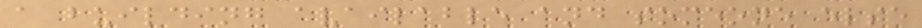a building available and someone else
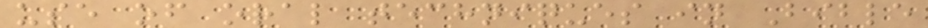use of oral techniques in Bible
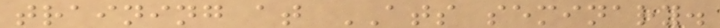training at ATS seminary.
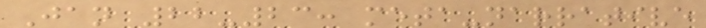Jan 22-23: meta-narrative
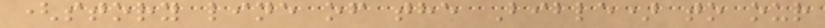(story line of the Bible) to our
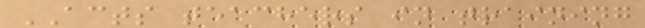ACTS teachers in training
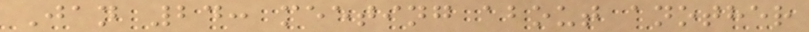Jan 24: meeting about another
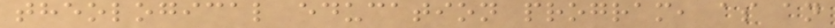theological education program, as an
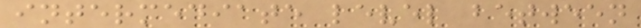intermediate level between
